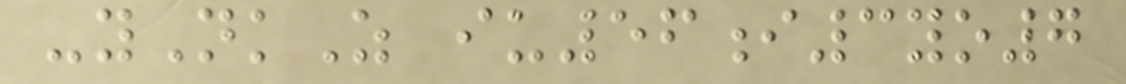-yNkZ iu56i3yo7
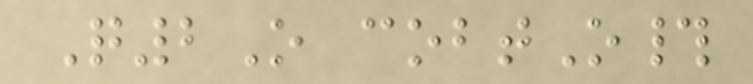Q2O cobtO#
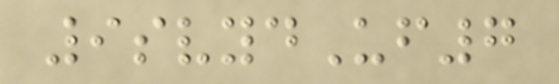9svydUf7
